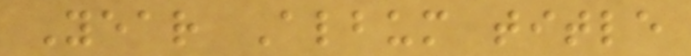Year Album title
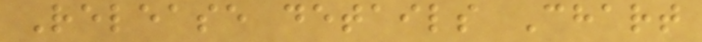Release details Chart
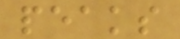peaks
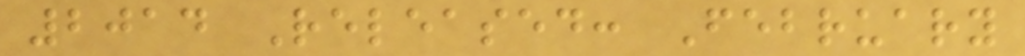2014 Released: February
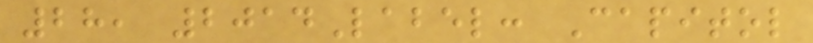28, 2014Label: Capitol
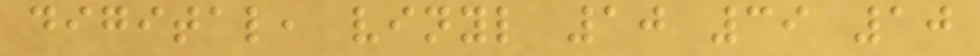digital, vinyl 10 39 10
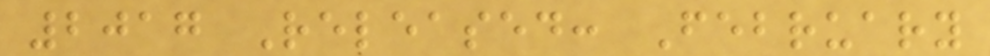2017 Released: February
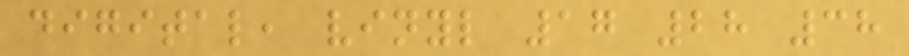digital, vinyl 17 28 38
